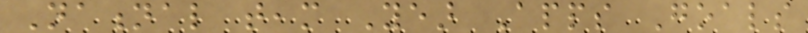National team Year Apps Goals
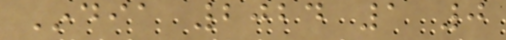India 2024 1 0
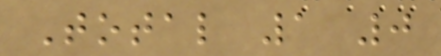Total 1 0
